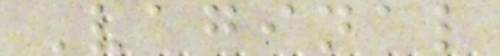Vaginal
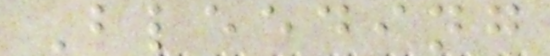Bleeding
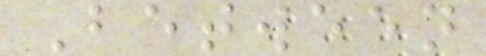Between
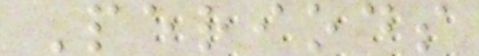Periods
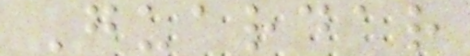Guardar
